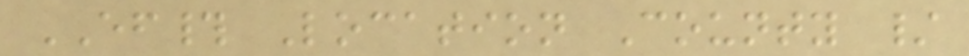EF# Location County /
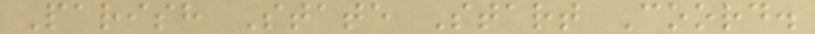Parish State Start Coord.
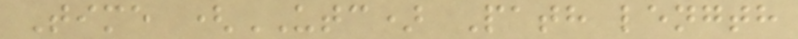Time (UTC) Path length
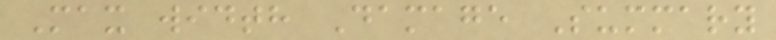Max width Damage Summary
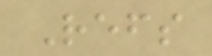Refs
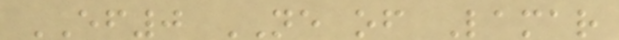EF0 NE of Lamar
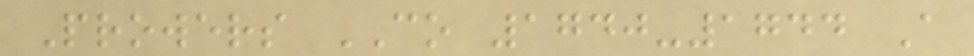Prowers CO 1740-1744 A
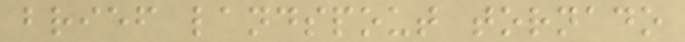brief landspout tornado
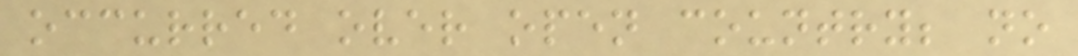occurred over open country; no
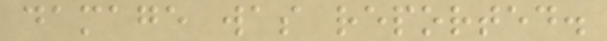damage was reported.
